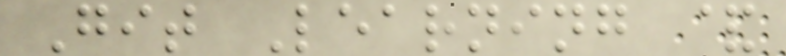Git Learning &
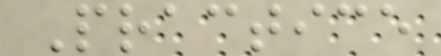Practice
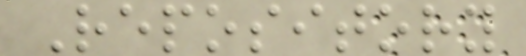Repository
